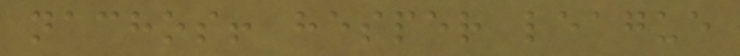nachos! hesper league
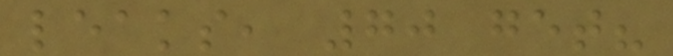leaks, 70 get?
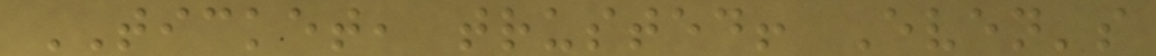TICKET, trusted! Even's
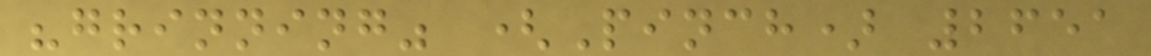"grinning" (Pinch) 2651
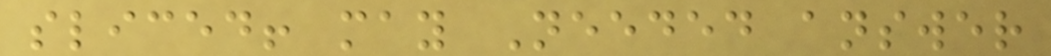sliced! may Needed answer
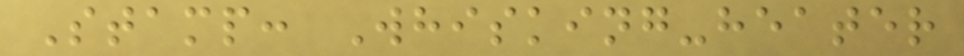Stamp: Whisking-heater
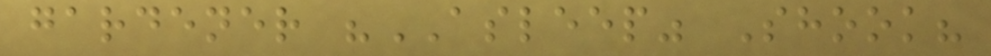gardener "ASLEEP" Shook?
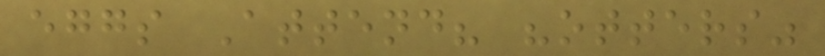eggs Attend? "otters"
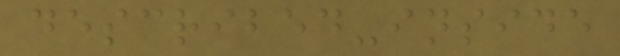described-inside
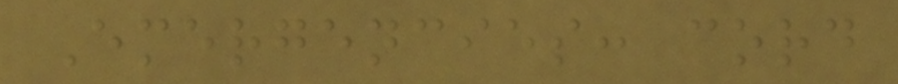Emergencies: cord
